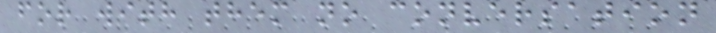for with them no conversation
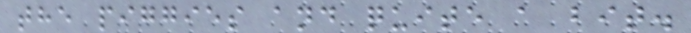the piggies and quite a bit.
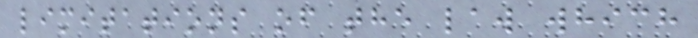limitations of the law which
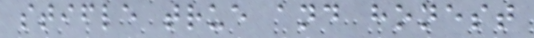stifle true and honest
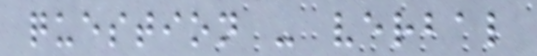question - verbal
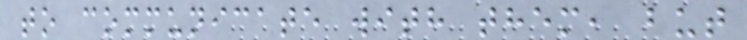to communicate with them, but
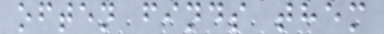often finds them
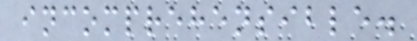incomprehensible.
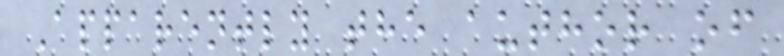Apparently the author of
